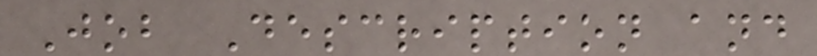Job Description and
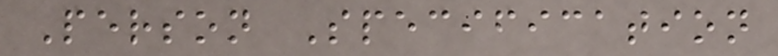Person Specification
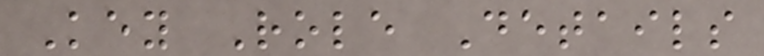Key Role Details
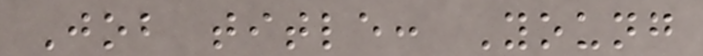Job title: Young
